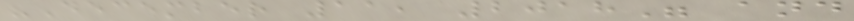"December 11, 2018" and
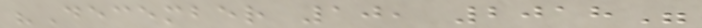"December 10, 2018"
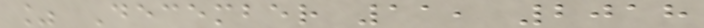% December 11, 2018
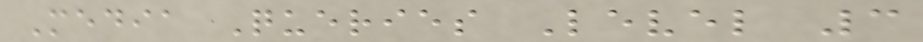Media Queries Level 3
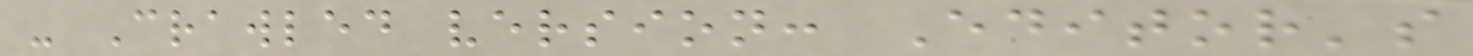- Crawled version: Editor's
